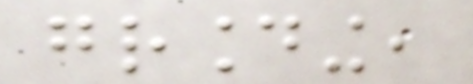grounding,
